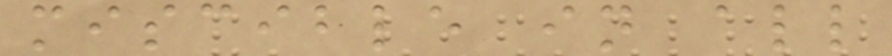miscible in all
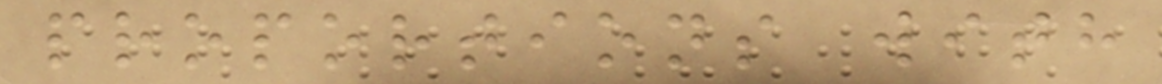proportions with
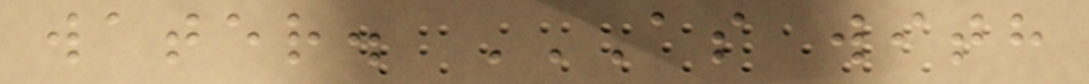water. AS WITH
